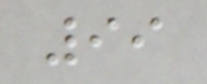99
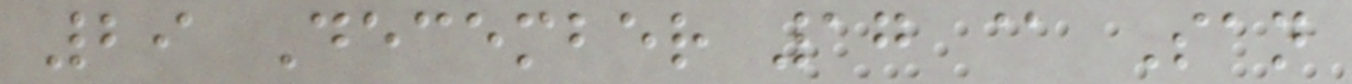29 December 17 @ San
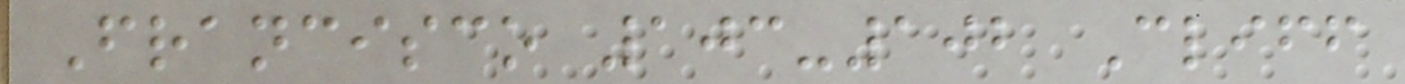Francisco 103-102 Cliff
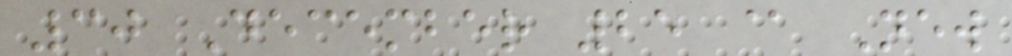30 December 25 @ New
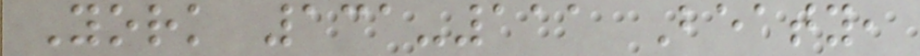York 131-111 Beaty,
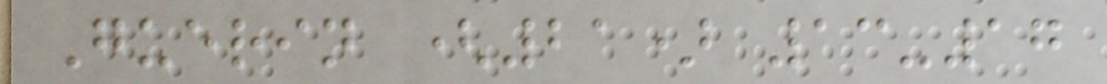Guerin (21) 13-17
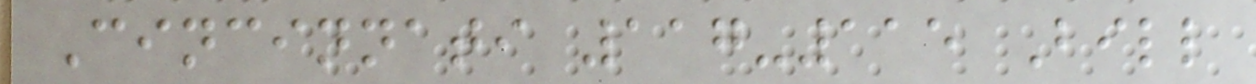Cincinnati 117-115 Bill
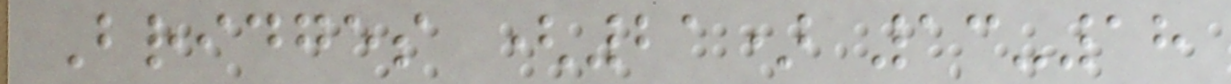Bridges (21) 13-18
